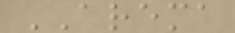AREMA
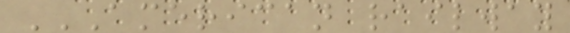AMERICAN RAILWAY
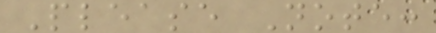Please Note:
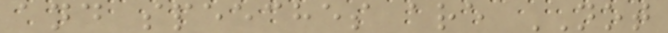and speeches are NOT
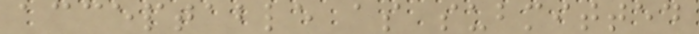acceptable as submitted
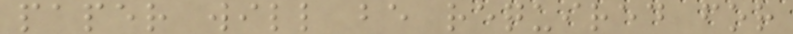paper will be required for
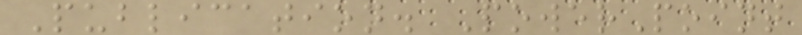Publication. PowerPoint
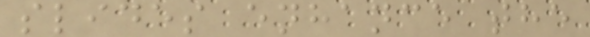slides enhance the
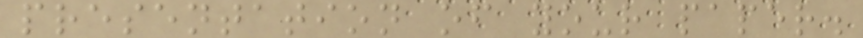presentation of your paper.
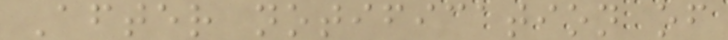After notification of
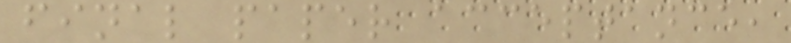final paper acceptance,
